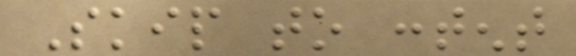Skip to content
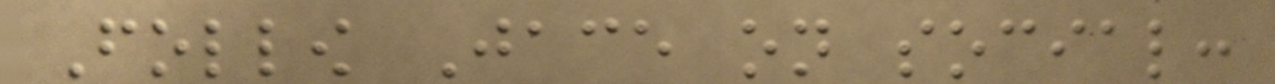Follow Jace on social:
